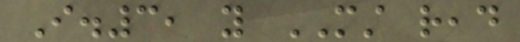I.3, you MUST read
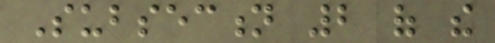Subsection 2 of the
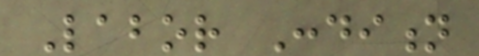Labor Condition
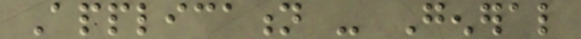Application - General
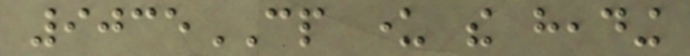9035CP under the heading
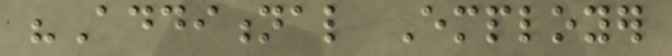"Additional Employer
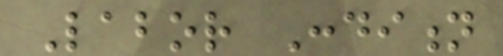Labor Condition
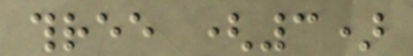three (3)
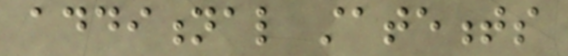additional statements
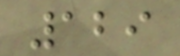129
